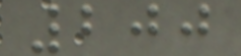200
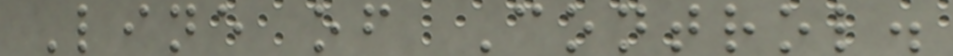Line of Control.
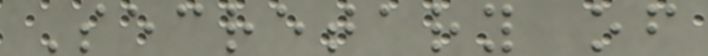Secretary of
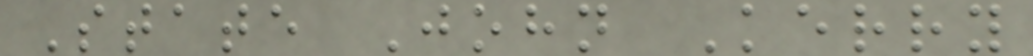State John Kerry
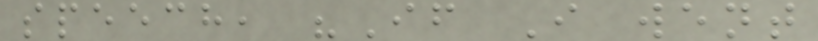speech, "If I went
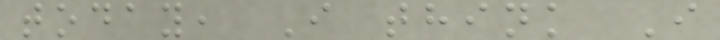today, I think I
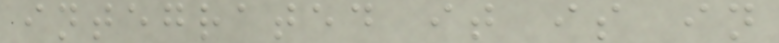integrated it is in
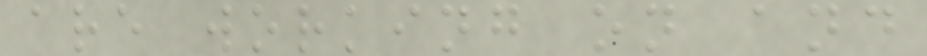are working on and
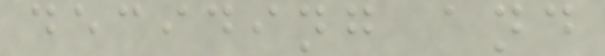deciding and
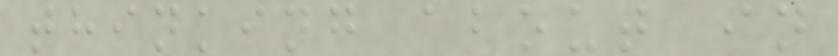thinking about in
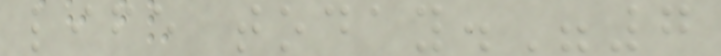life today."7
